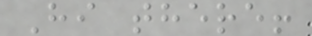Hi there!
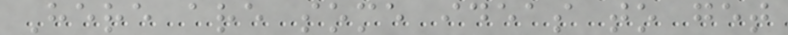Here are some ideas to get
